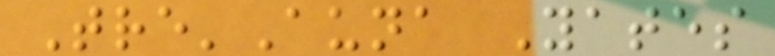Tre'Auna Yates
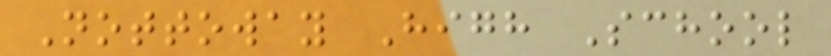Nottoway High School
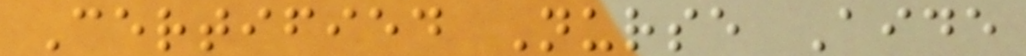Certified Nurse Aide
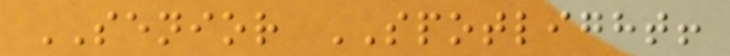SENIOR SPOTLIGHT!
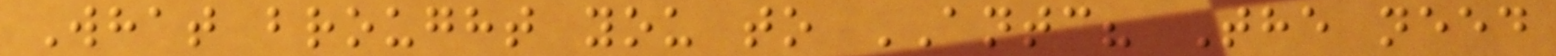What brought you to ANTC? The need
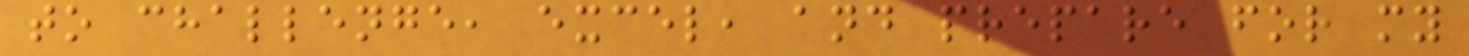to challenge, excel, and prepare for my
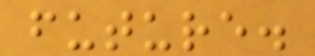future.
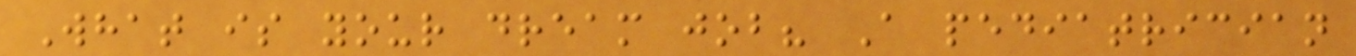What is your dream job? A pediatrician
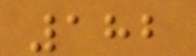182
